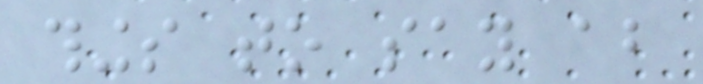things to say about
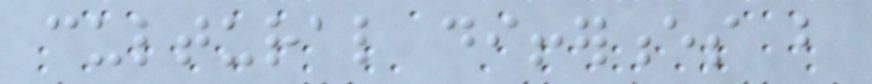cultural differences but
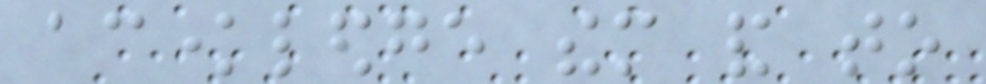acknowledge them and to
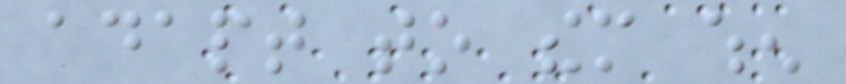adapt to them when
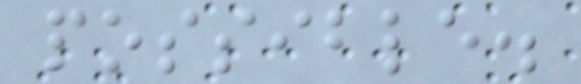possible.
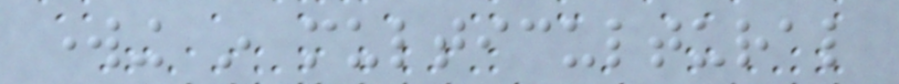working in multicultural
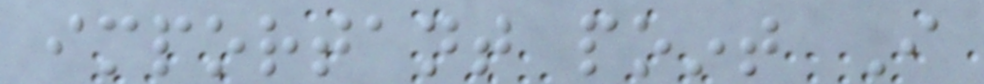important point I
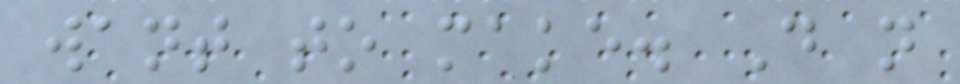want to make. Do not
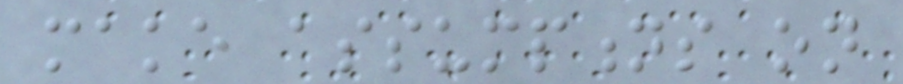make assumptions on
